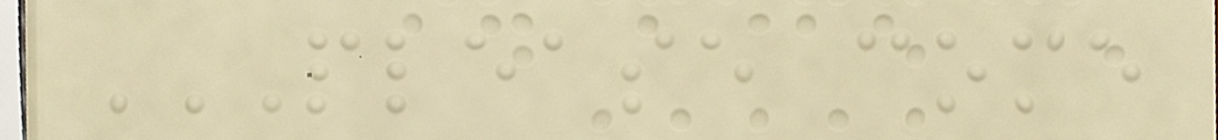PLEASE COME
